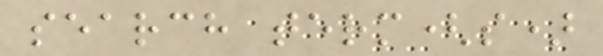search term(s)
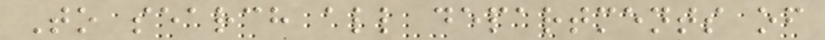To search all departments of
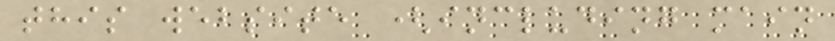this website (including main
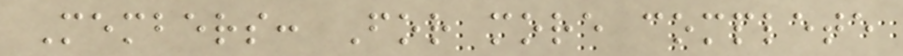Members: For more complete
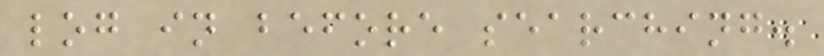log in before searching.
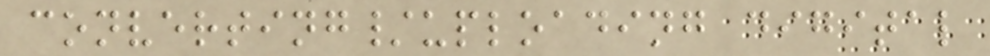converting/uploading digital
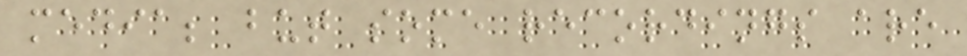media; but some recordings are
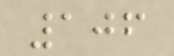106
